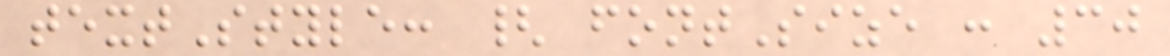textStyle: { fontSize : 30
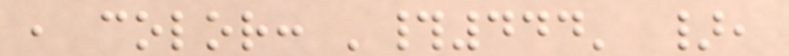, color: '#444' },
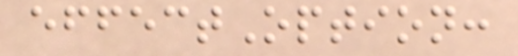effectOption:
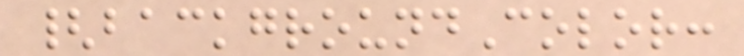{backgroundColor:
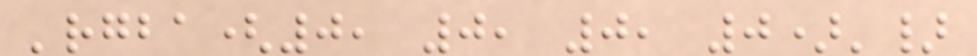'rgba(0, 0, 0, 0)'}
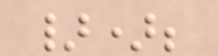});
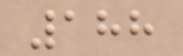188
